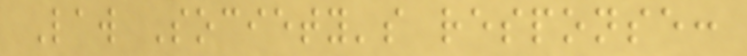Law Society's response:
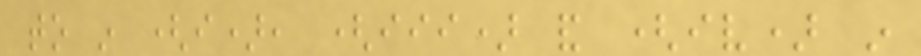to in (i), (iii) and (iv) in
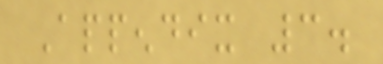Appendix 3.
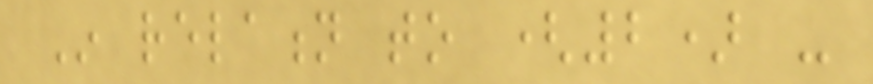In relation to (2) -
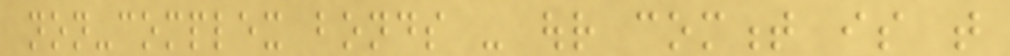non-complex bonds - our comment is that
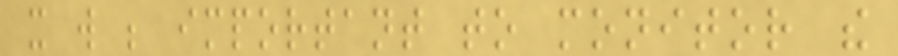it will be important to monitor the
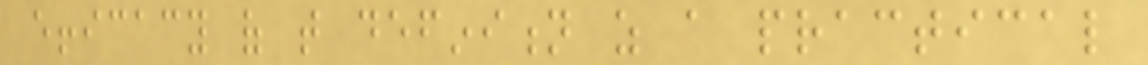efficacy of that definition as a practical
